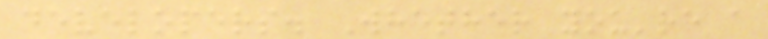developers. Whether you're a
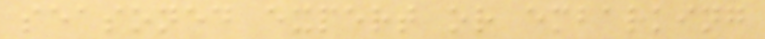seasoned expert or embarking
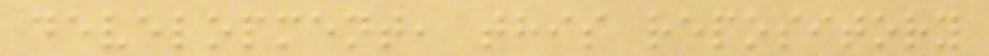development, this repository
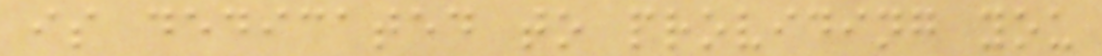is dedicated to providing you
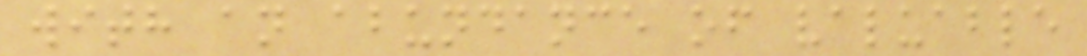with an abundance of valuable
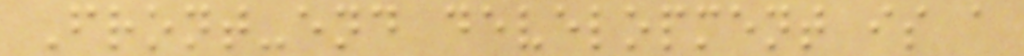Front-end development is a
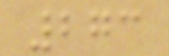273
